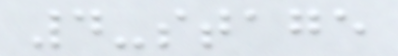4-stage
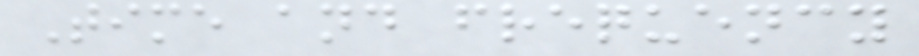Time and frequency
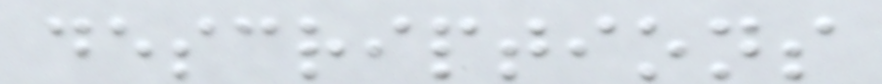descriptions
